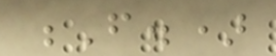F.)
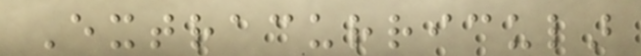Extracurricular
